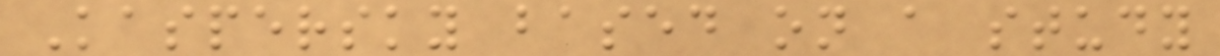Kaspersky based on a study
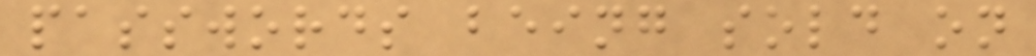passwords being sold on
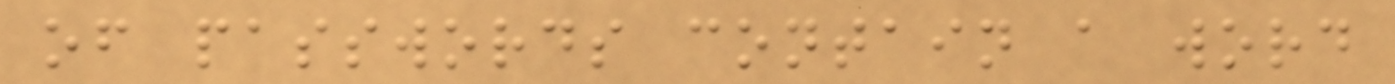of passwords contain a word
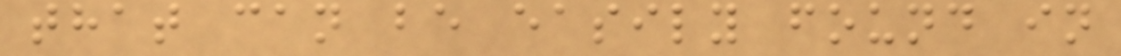that can be easily found in
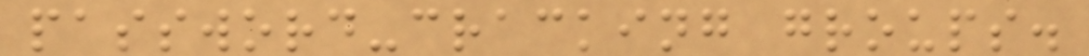password-cracking groups.
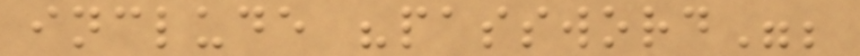include "password";
